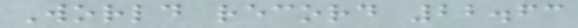World record 22.63
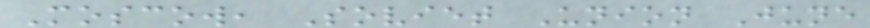Moscow, Soviet Union June
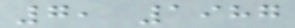7, 1987
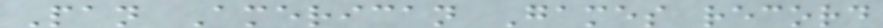Pan American Games record
